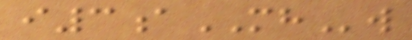i3aMHw
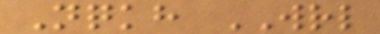Nqkh WRL
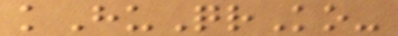kHuQrKo-
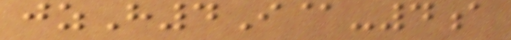jzH4I@-4a
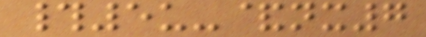#5u-&nx7
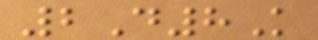2D8K
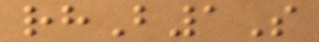rhB1S
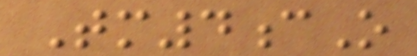Tm4cO
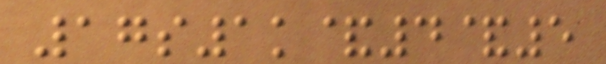17s1k&4&5
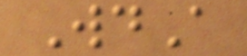WdA
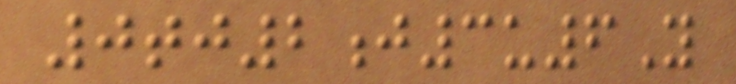0tj2j3u6Y
